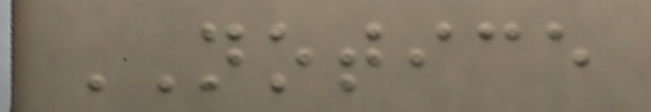NOTICE
